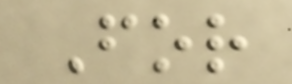For
